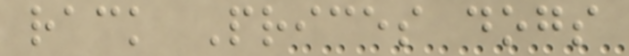rack Prices dogs
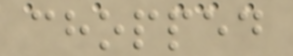chopped
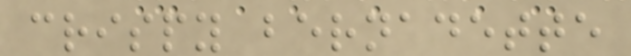crispy bernadette
